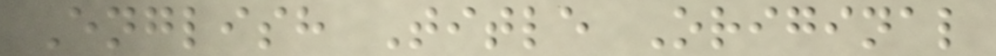English Title Original
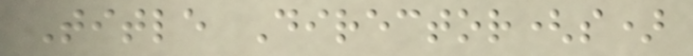Title Director(s)
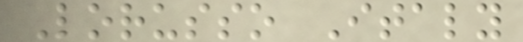Lorusso Italy
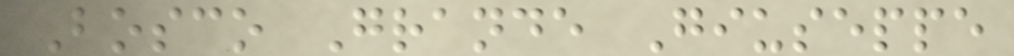Bosco Grande Giuseppe
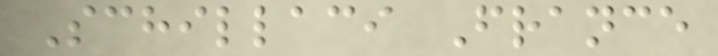Schillaci France
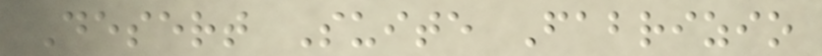Desert Suite Fabrizio
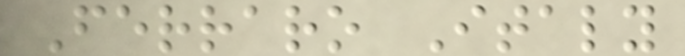Ferraro Italy
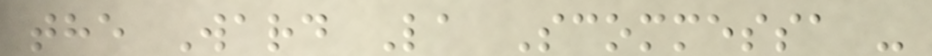the Ward La Scommessa -
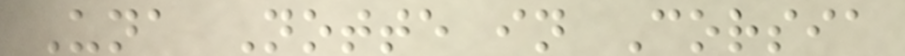Una Notte in Corsia
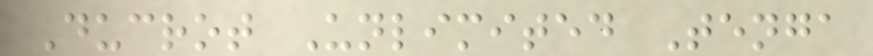Ducrot Unlimited Tenga
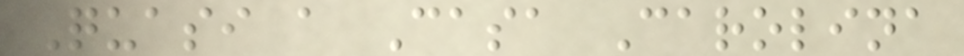Quasi a Casa Carolina
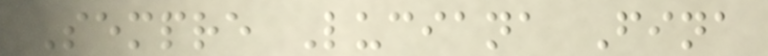Sempre Luciana Fina
